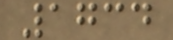1734
